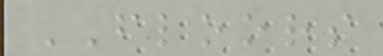FLOORS
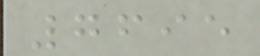7695
